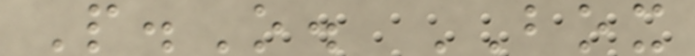P.O. BOX
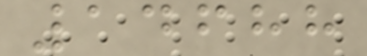14688
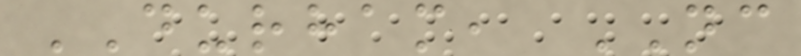DURHAM, NC
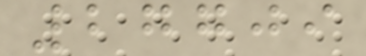27709
